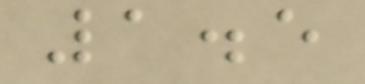1.5
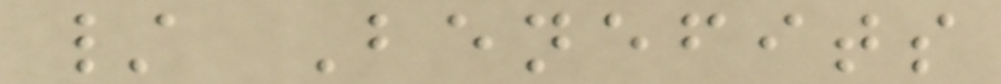/ Benefits
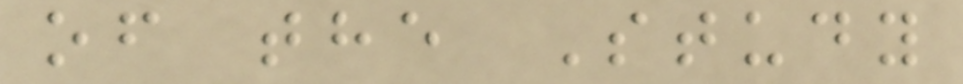of the Study
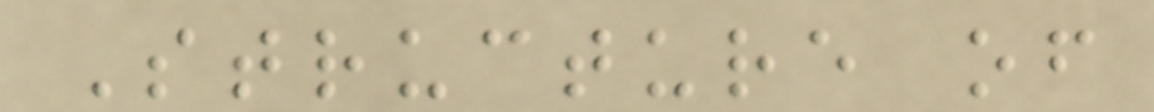Structure of
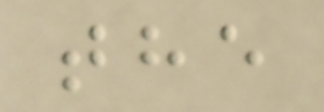the
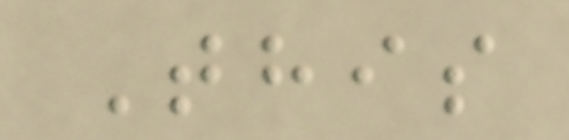This
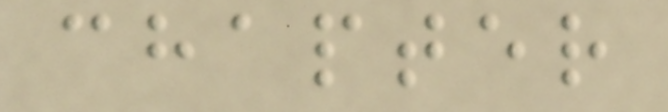chapter
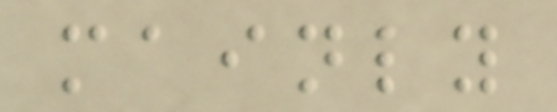mainly
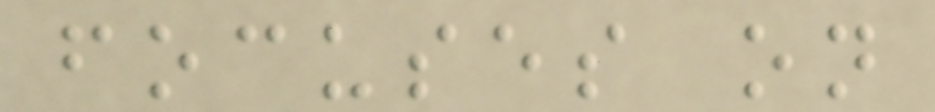focuses on
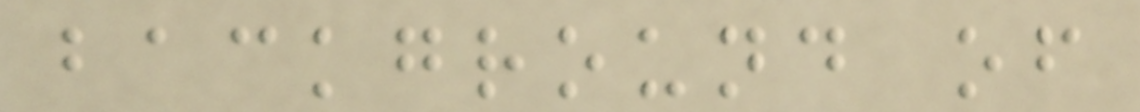background of
